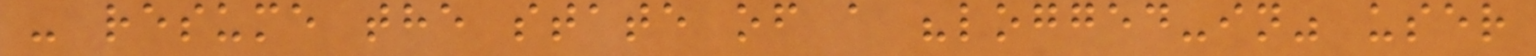- resume the state of a "logged-in" user
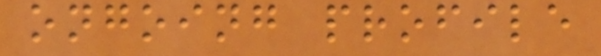ongoing profile
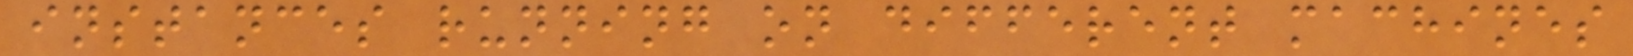instances running on different machines
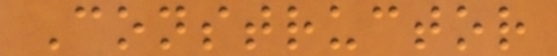Constructor
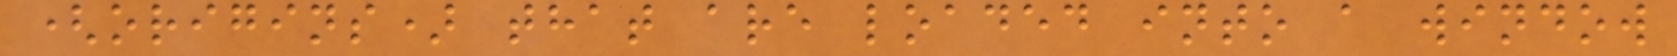(origins) that are loaded into a window
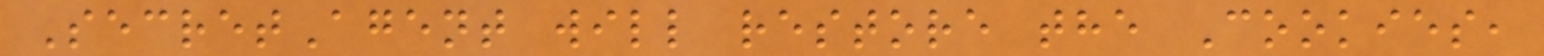SecretAgent will restore the Cookies,
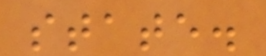state.
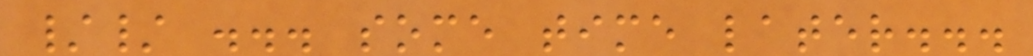// ... some time later...
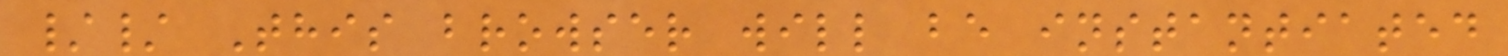// This browser will be instantiated
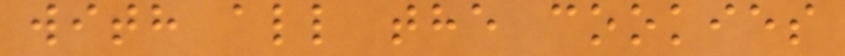with all the cookies
